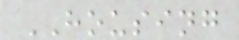HOUSING
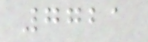7721
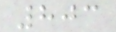803
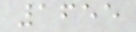1655
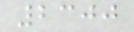2300
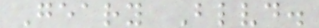Geary Blvd.
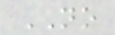NO
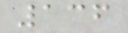136
